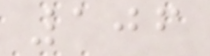106
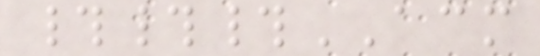###ACM
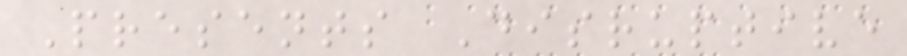Presents Disruptive
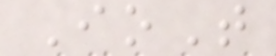IoT
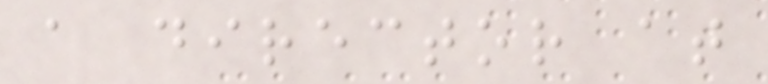a director at
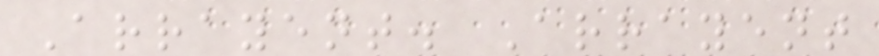Arrayent. Arrayent
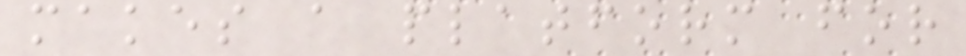makes a platform for
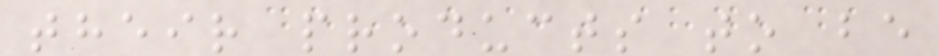their products to be
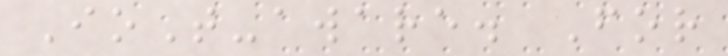IoT-aware. For
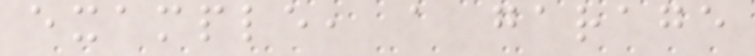example, a garage
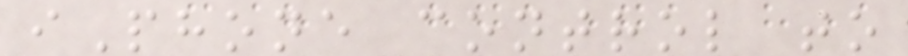iPhone control to
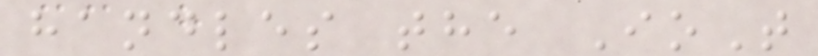handles the IoT
